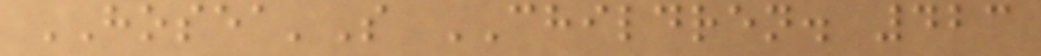HOSEA'S CHILDREN. 423
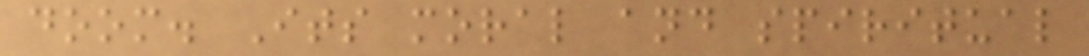doom. Its moral and spiritual
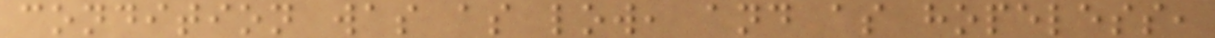condition was as low, and as hopeless,
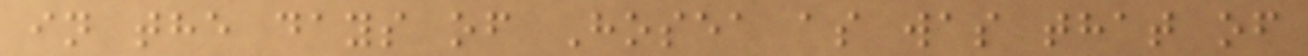in the days of Hosea as was that of
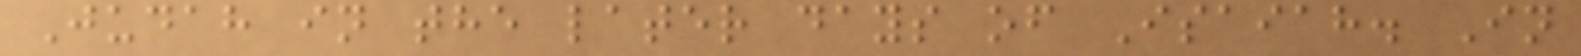Judah in the later days of Isaiah. In
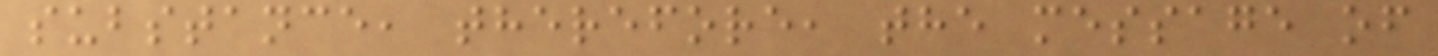substance, therefore, the message of
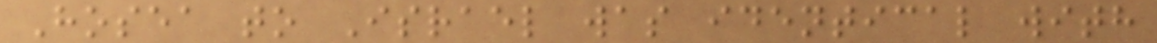Hosea to Israel was identical with
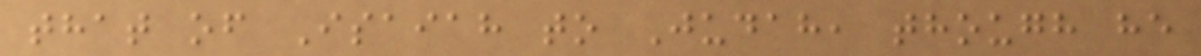that of Isaiah to Judah, though he
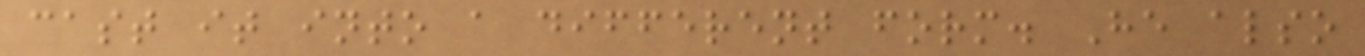cast it into a different form. He also
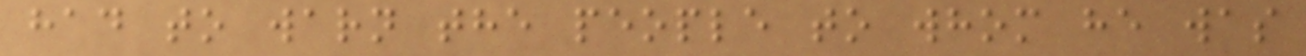had to warn the people to whom he was
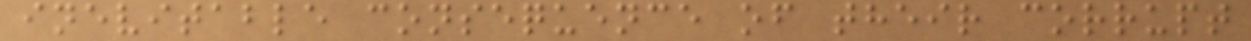inevitable consequence of their corrupt
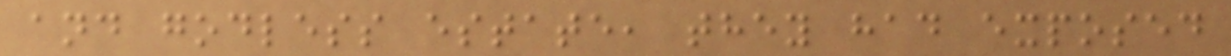and godless estate, they had exposed
